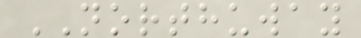NORTHUWAY
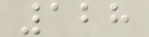128
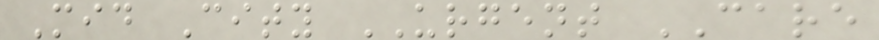Mid City URGENT CARE
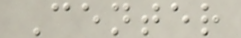Center
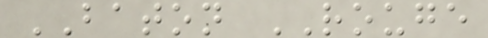BATON ROUGE
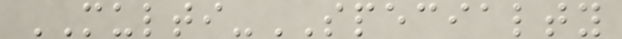MULTI-SPECIALTY
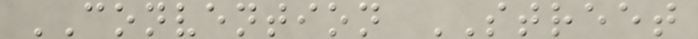CONVENTION STREET
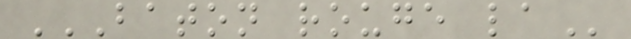BATON ROUGE LA
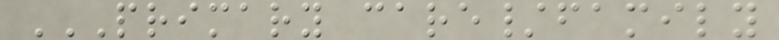PRIMARY CARE/FAMILY
